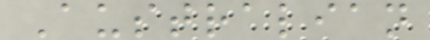Australian
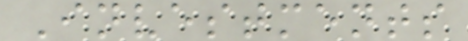Investments
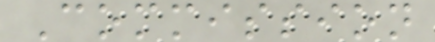Commission
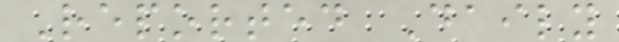Reported Daily
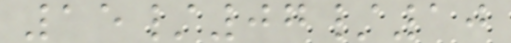15/07/10
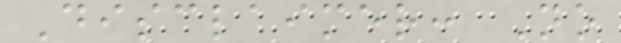Disclaimer: No
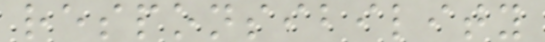responsibility
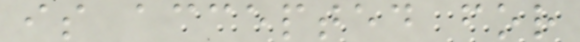is accepted for
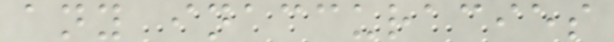any inaccuracies
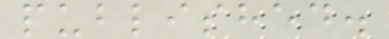published.
